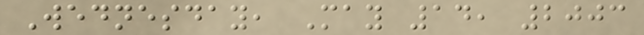Wednesday, May 14, 2003
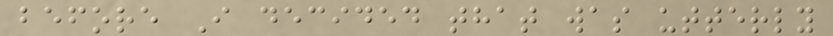before I decided that was utterly
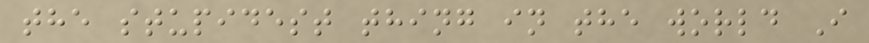the stupidest thing in the world I
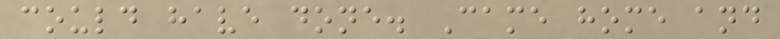could have done. Came home and
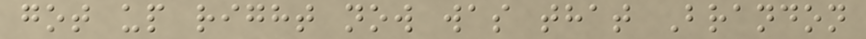got up right now was that Brandon
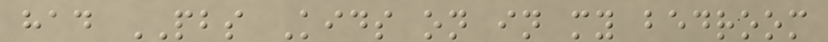had PBS Kids on in my bedroom
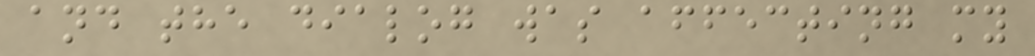and the dialog was affecting my
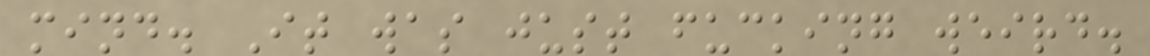mind. It was just fucking weird.
